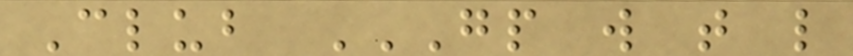Club GP W T L
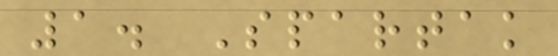1. Spartak
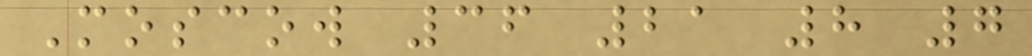Moscow 36 21 8 7
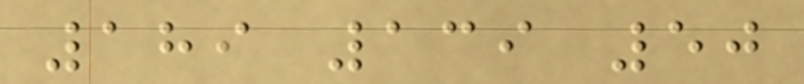189 139 50
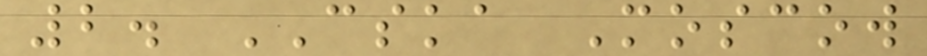2. CSKA Moscow
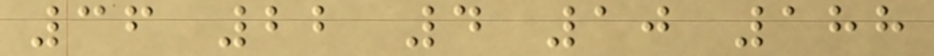36 22 4 10 188
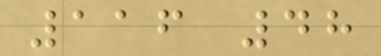116 48
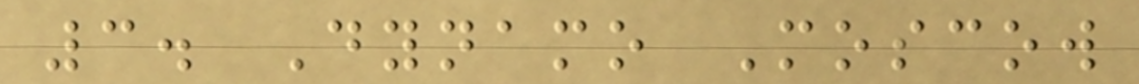3. Dynamo Moscow
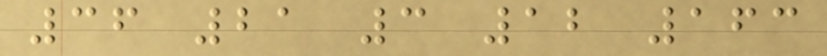36 21 3 12 163
